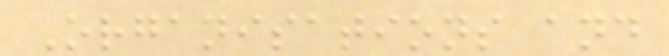Organisations and
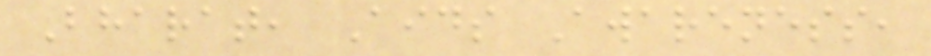Bharat, Aids Awareness,
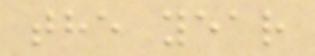the year
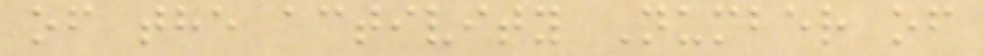of the activity Number of
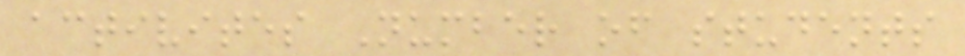activites Number of students
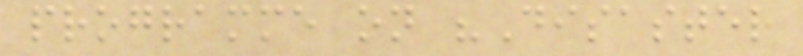programme on "Disaster
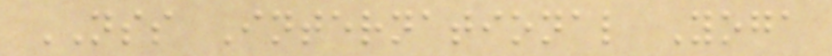NSS International Yoga
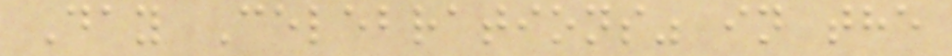Day Celebrations" in the
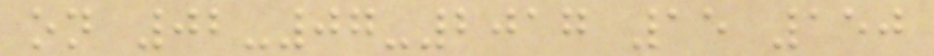on 02-07-2017 15 150
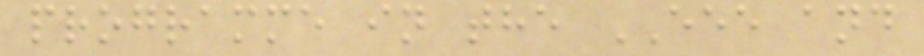programme in the EEE and
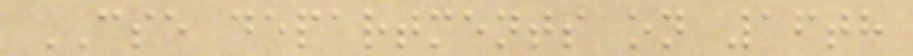CSE departments on 16th
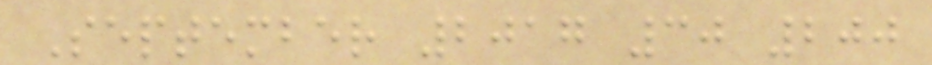September 2017 30 200
